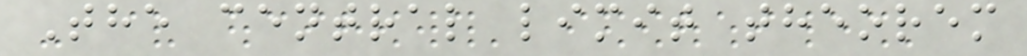The central limit theorem
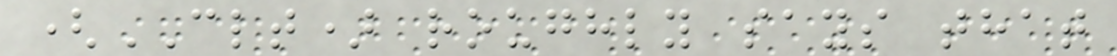(CLT) roughly says that
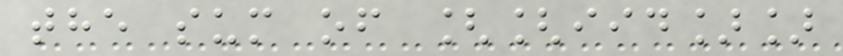the sum of [[iid]]
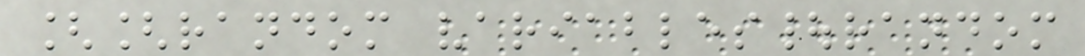[[random variables|random
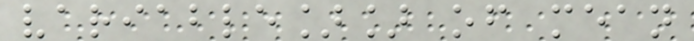variable]] of mean
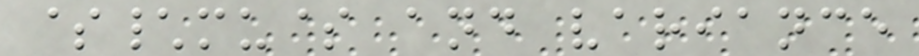$\mu$ and variance
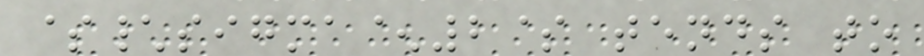$\sigma^2$ tends to
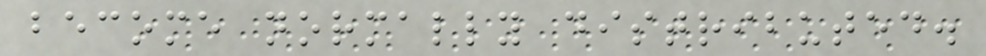become normally distributed.
